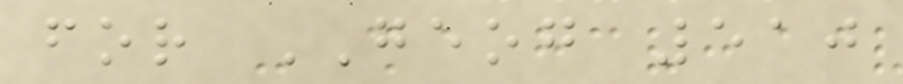for GEOG 510
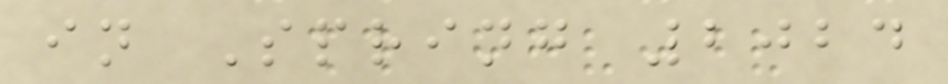in Spring 2024
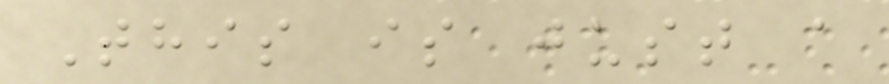This is just a
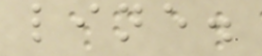line.
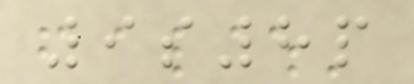9s8p
